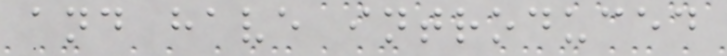and have introduced
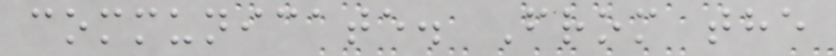communicate. From the
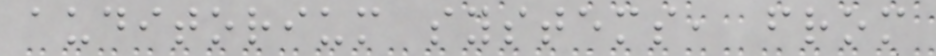auditorium systems, from
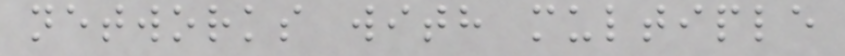networks with multiple
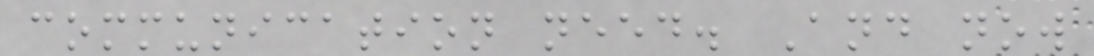communication need. And now
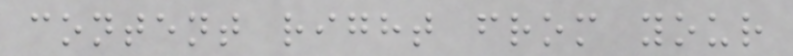content right from your
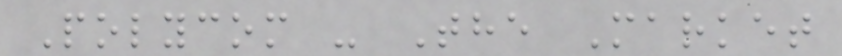Polycom - The Market
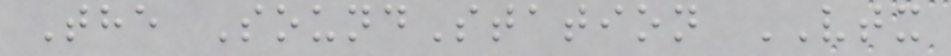The SoundStation VTX
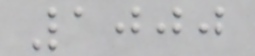1000
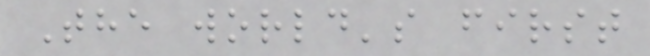The world's first
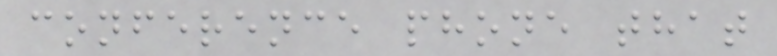conference phone that
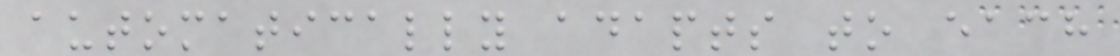automatically adapts to each
